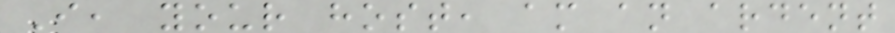I, your host, am an ardent
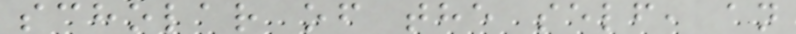scholar of the self, an
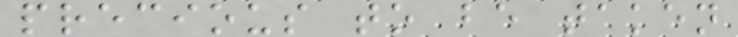precious to be taken
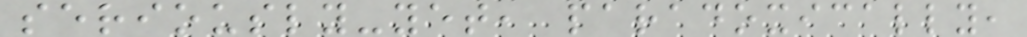seriously-yet, paradoxically,
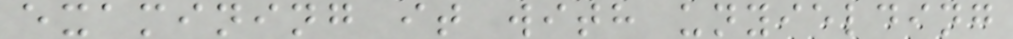examining it with unyielding
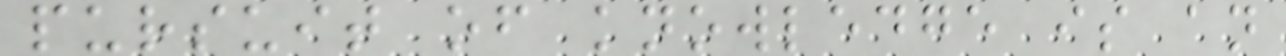pursuit of knowledge is an
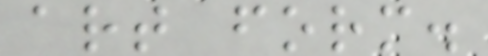art form.
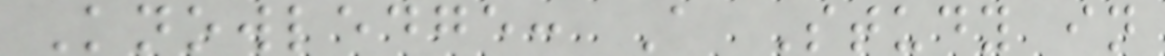Knowledge: A Study in
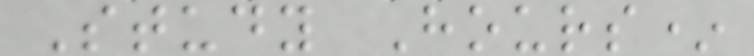Study Hours*
